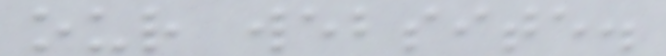our website.
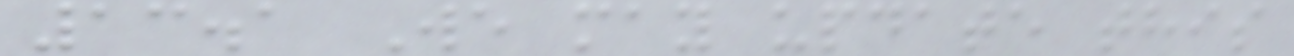13.1 We may update this
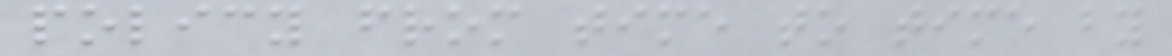policy from time to time by
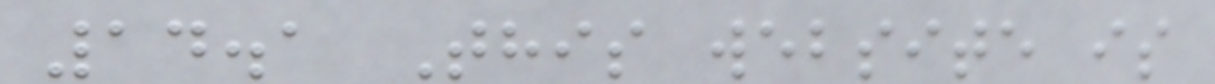14.1 This website is
